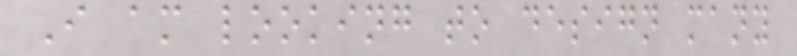I am looking to design many
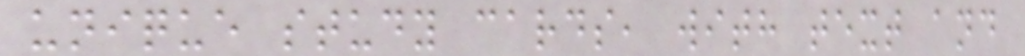unique study cards, with text and
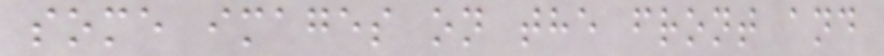some images on the front and
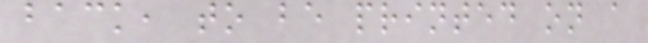back, to be printed on a
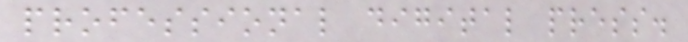professional digital press.
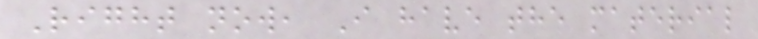Right now, I have the material
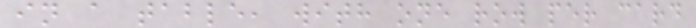in a table, with one row per card
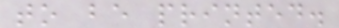to be printed.
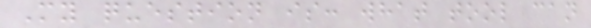My question is: what tool can
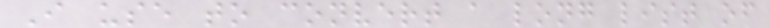I use to convert a long list of
